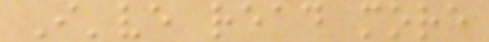I've read more
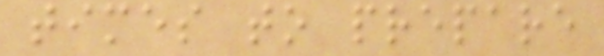times to prepare
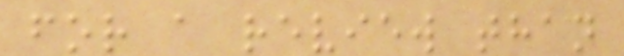for a review than
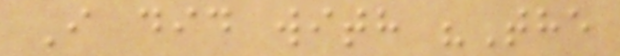I did with "The
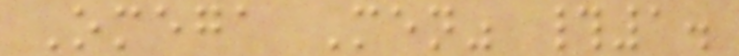Omega Men" #1.
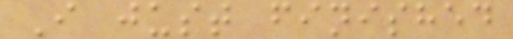I just finished
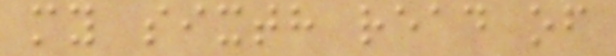my sixth read of
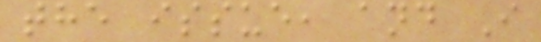the issue, and I
